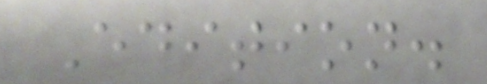Edition.
